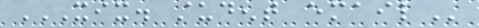XIX. STUDENT EMAIL
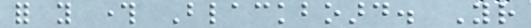for you through Blackboard. Your
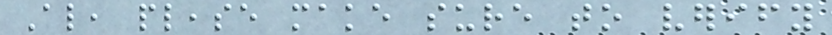Also, please make sure to verify
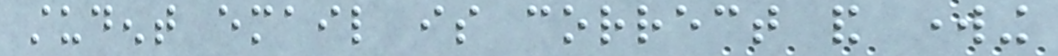student email is correct and working
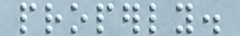properly.
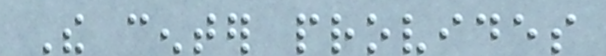The center provides
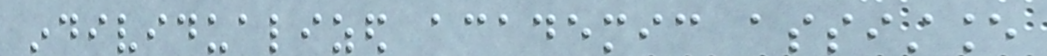individualized academic assistance
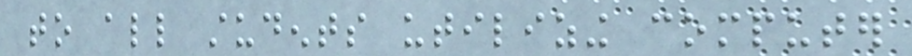to all students utilizing computer
